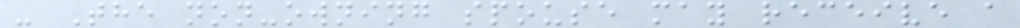- The non-owning spouse may receive a
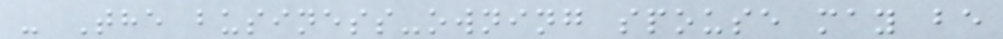- The business-owning spouse may be
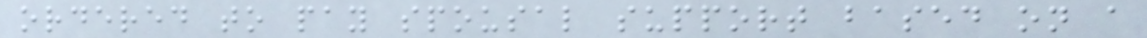ordered to pay spousal support based on a
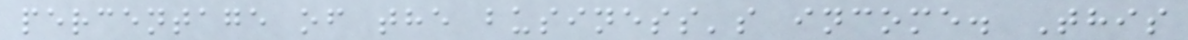percentage of the business's income. This
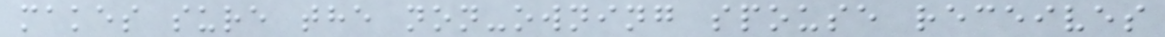makes sure the non-owning spouse receives
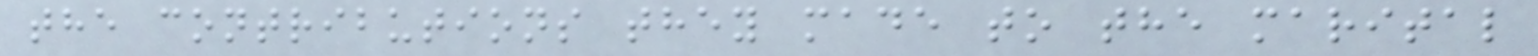the contributions they made to the marital
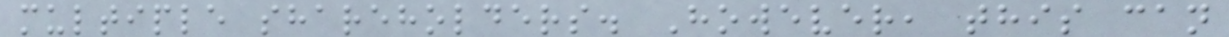multiple shareholders. However, this can
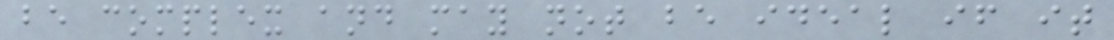be complex and may not be ideal if it
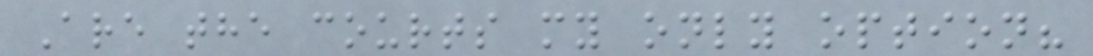Are the courts my only option?
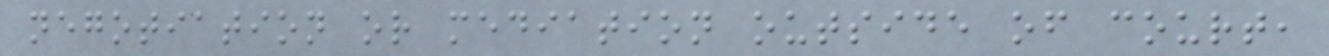negotiation or mediation outside of court,
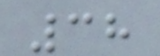38
